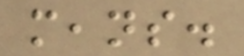means.
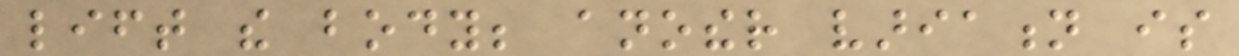lift the body; another variation is
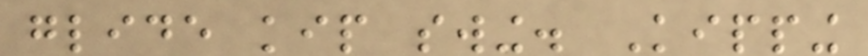glide kip swing. Kipping
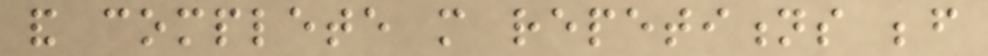and complete more repetitions before
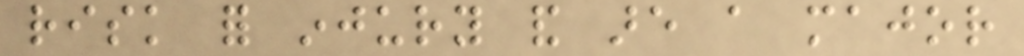risk for injury and are a major
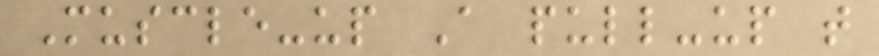Muscle-up A pull-up that
